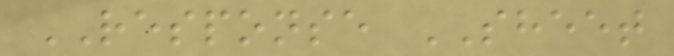RESPONSE SHEET
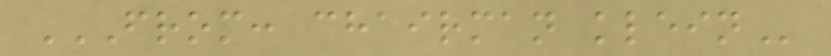FROM: CHAIRMAN KLEIN
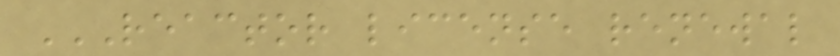REACTOR LICENSE RENEWAL
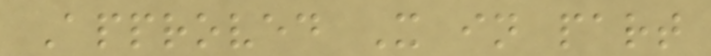Approved X in part
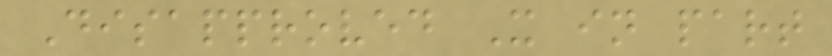Disapproved X in part
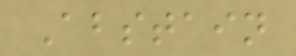Abstain
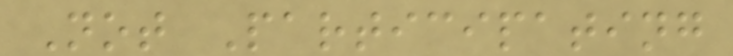Not Participating
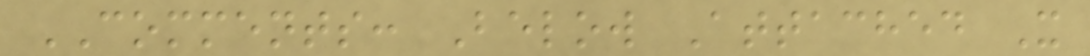COMMENTS: Below Attached X
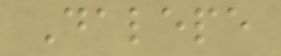Dalepe
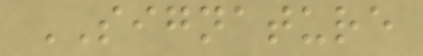SIGNATURE
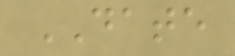DATE
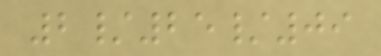2/25/09
